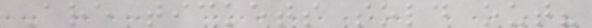Are tickets sold out?
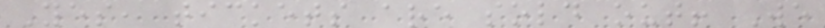Yes, tickets are sold out! We
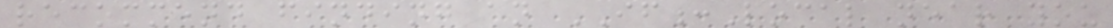recommend finding an IF:Local near you
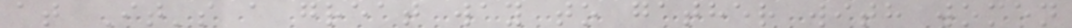at It's a great way to gather with women
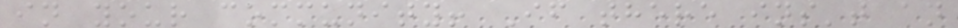in your community! If there ins't an
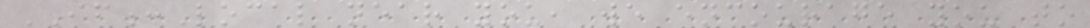IF:Local near you, we encourage you to
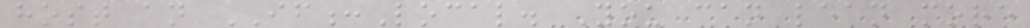host an IF:Local. You can lean more
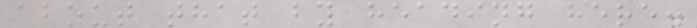about that by heading here.
